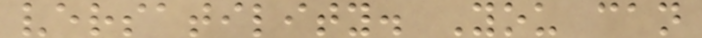versatility. You can
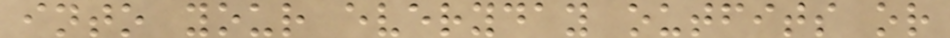into your everyday outfits or
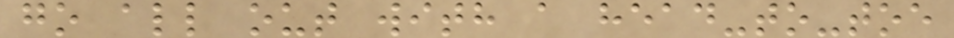go all out with a head-to-toe
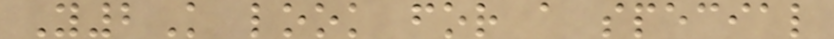Y2K look for a special
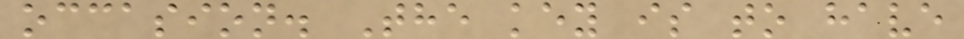occasion. The key is to have
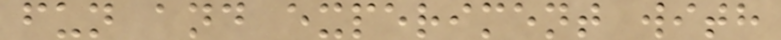fun and experiment with
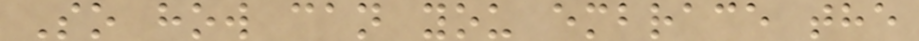So how can you embrace the
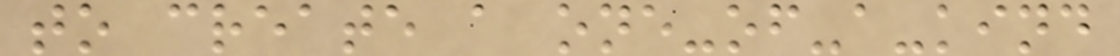to create a one-of-a-kind
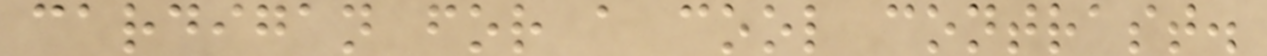cardigan for a cool contrast.
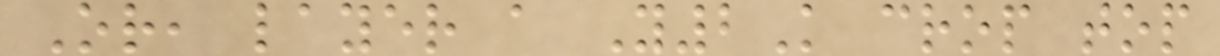Or, layer a Y2K crop top
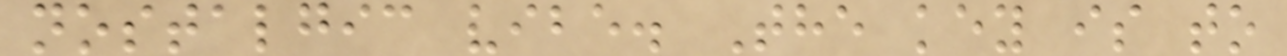nostalgic vibe. The key is to
